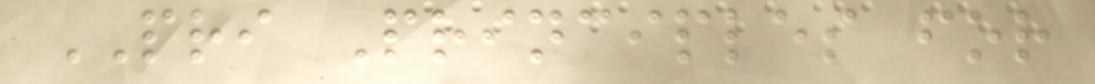PRI Principles for
